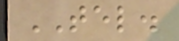TEL.
